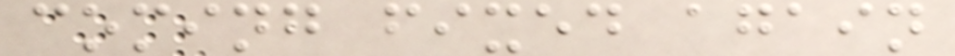coming fixed again
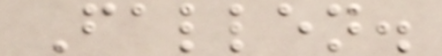Fallen.
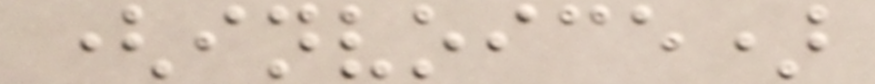(invoice)
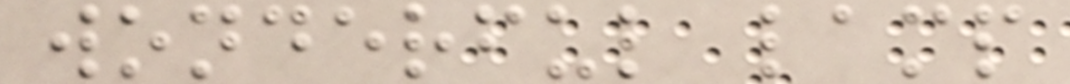wonderful lamp
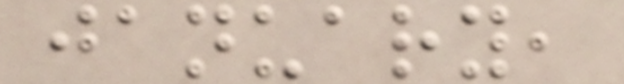january,
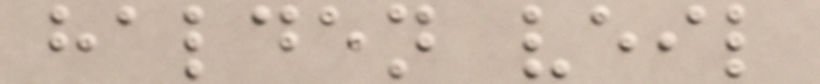halden veil
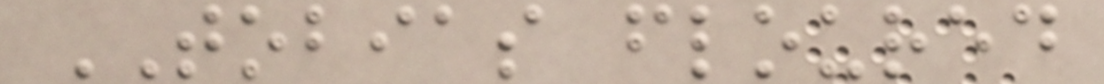TOBIAS floured
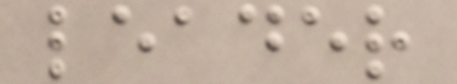leader
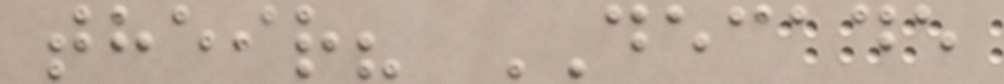their? DECADE
